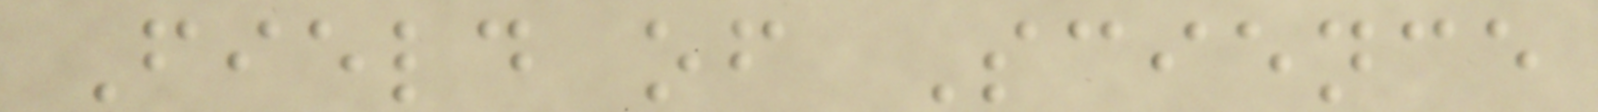Field of Science
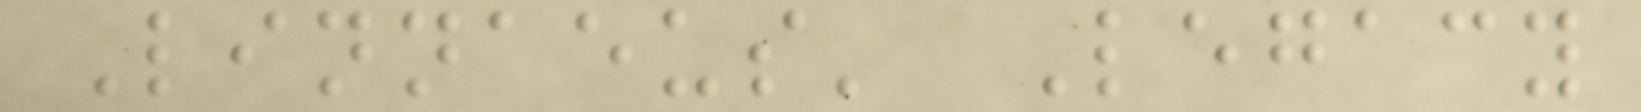Linnaeus' Legacy
